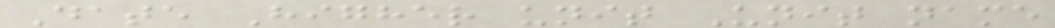Date Higher unit Unit name
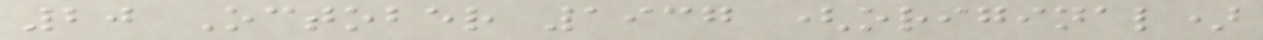20 October 1937 (original)
